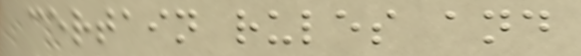certain rules and
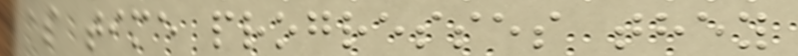as time progresses they
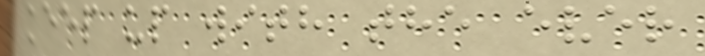keep up with the ever
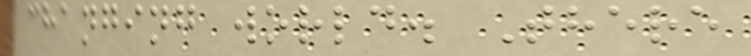changing world. There
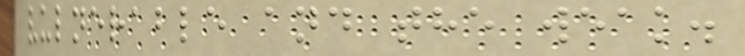vulnerable and the weak.
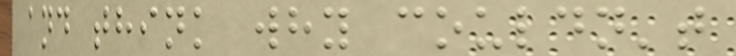and think why couldn't
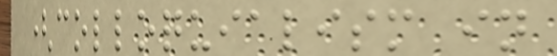(colloquialism in
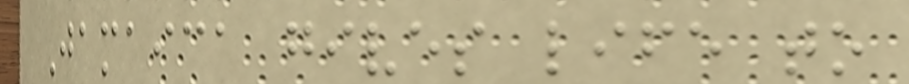Jamaica gives life to
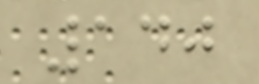140
